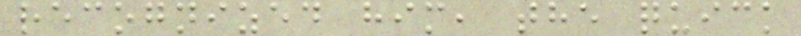recognized him, the quick
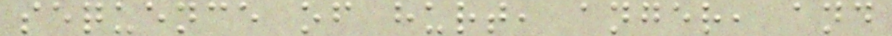sequence of hurt, anger, and
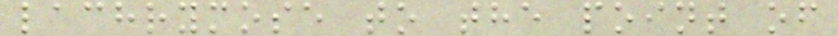lachrymose to the point of
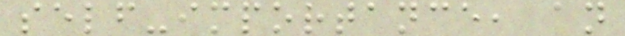self-importance, an
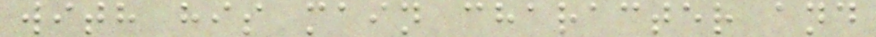with his main character and
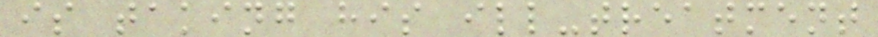is taking his ill-treatment
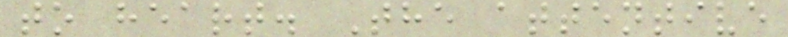to heart. The attentive
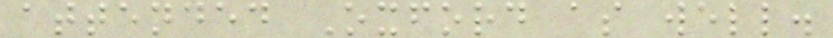attended Oxford as well.
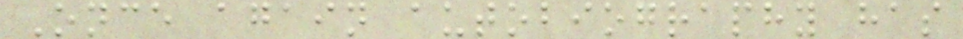Once again autobiography has
